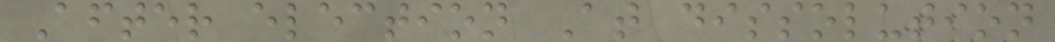After election At dissolution
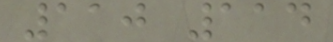110 114
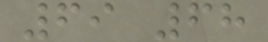69 68
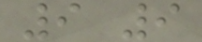9 9
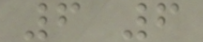6 6
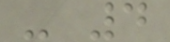- 4
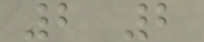2 2
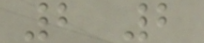2 2
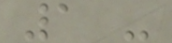1 -
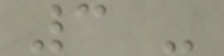3 -
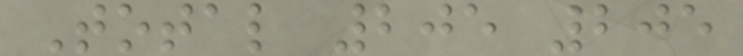Total 205 205
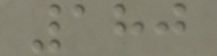180
